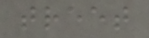treet
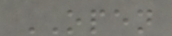OPEN
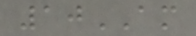10AM
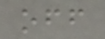off
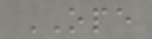OPE
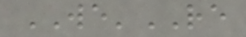WE'RE
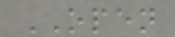OPEN
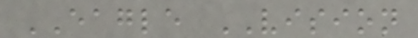EAGLE VISION
